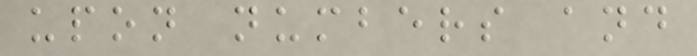upon numbers and
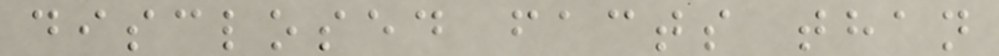disclosed facts than
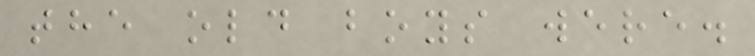the old boys were.
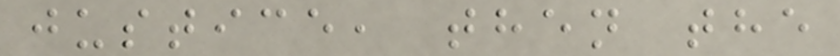justice, then the
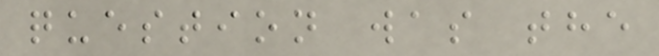question was the
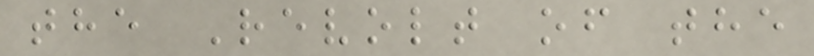the Revolt of the
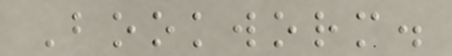Bookworm.
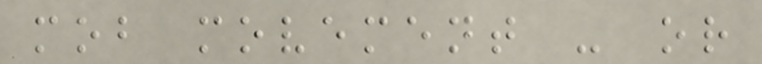mob movement - or
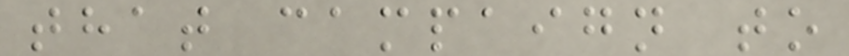that campaign to
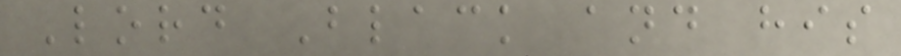Lord Black and his
